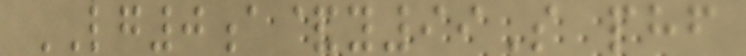LG0a&y99S phf
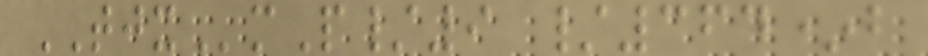TJXmP/9 /364*b
